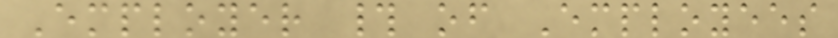Employer # of Employees
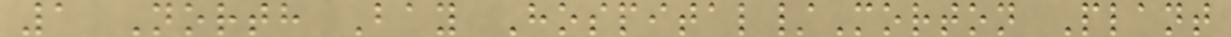1 North Bay Hospital/Morton Plant
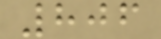806
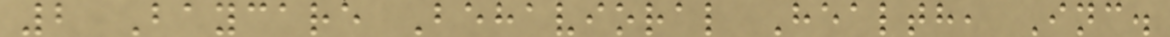2 Baycare Behavioral Health, Inc.
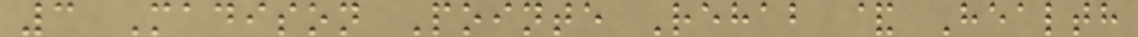3 Madison Pointe Rehab & Health
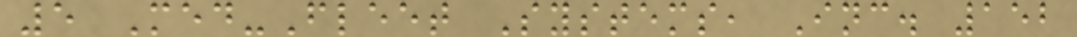5 Med-Fleet Systems, Inc. 152
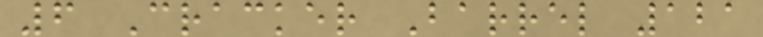6 Cracker Barrel 121
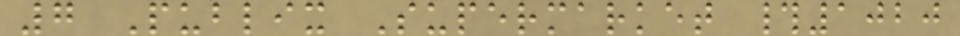7 Publix Supermarket #1020
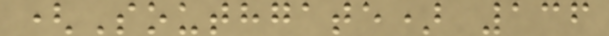(Southgate) 136
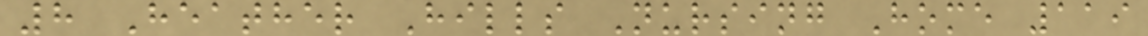8 Heather Hills Nursing Home 119
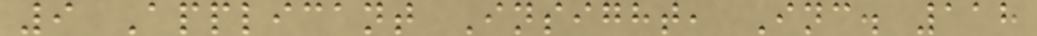9 Applicant Insight, Inc. 118
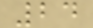24
